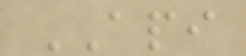API
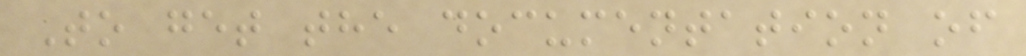To get the documentation of
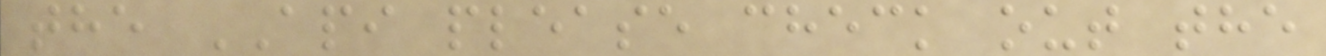the API please check out the
